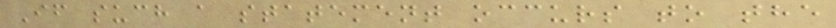If such a statement occurs to the
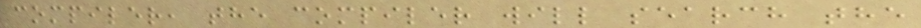compiler, the compiler will search the
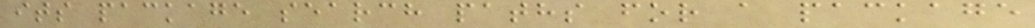its package search paths for a package
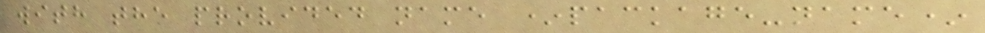with the provided name *package-name*
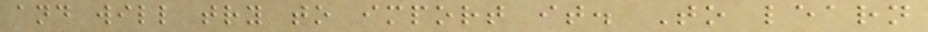and will try to import it. To learn
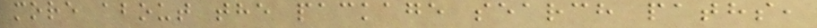more about the package search paths,
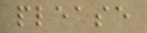please
